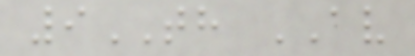9TH AV
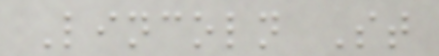Lincoln St
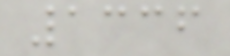1336
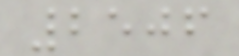2506
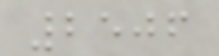2506
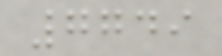7749
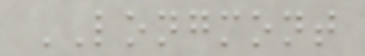LONGMONT
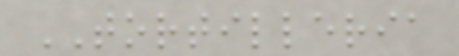TORTILLERIA
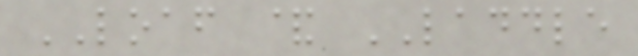LOAF & LADDLE
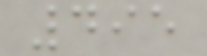495
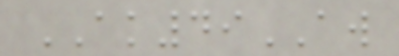AK49AW
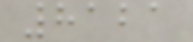8121
